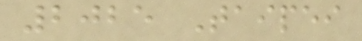2025 Taipei
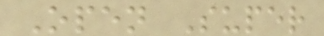Open Super
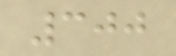300
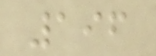196
